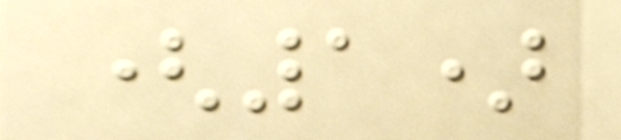(1)
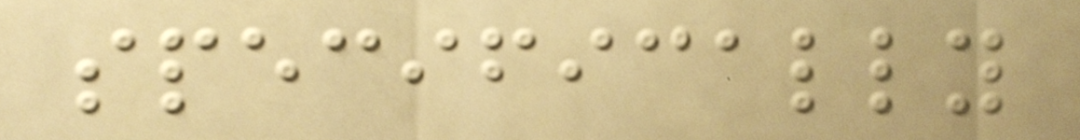specifically
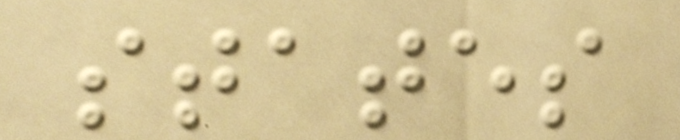states
